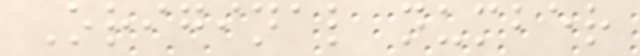Original number
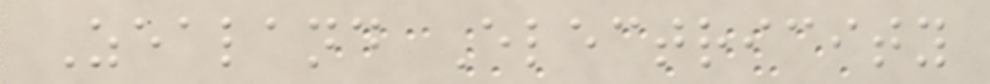Zealand Electricity
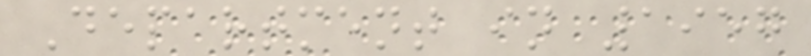Department in 1957
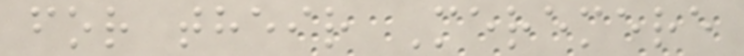for their Meremere
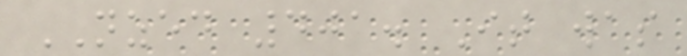NZED 401. It was
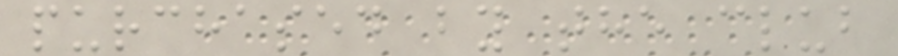purchased by the club
